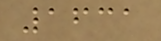1631
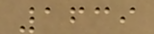1639
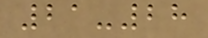21-28
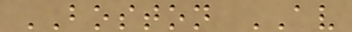BOSTON AV
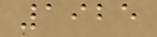1925
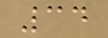34
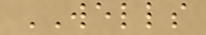WELLS
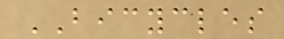BICYCLES
